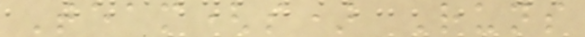Team(s) Runs
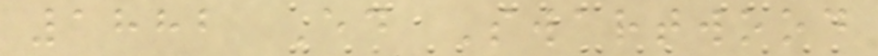1882 Ed Swartwood
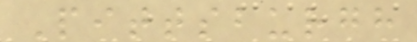Pittsburgh
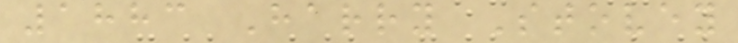1883 Harry Stovey
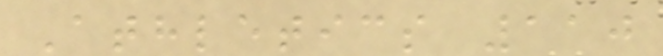Athletics 110
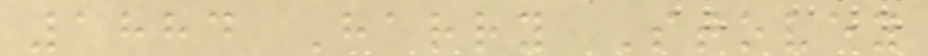1884 Harry Stovey
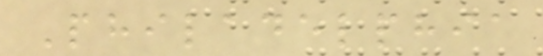Philadelphia
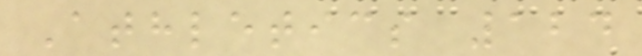Athletics 124
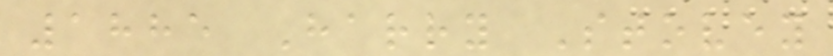1885 Harry Stovey
